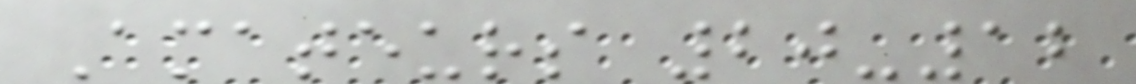Amateurs 20-12
